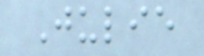Julie
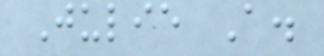Julie A.
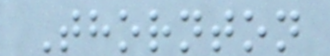Thornton
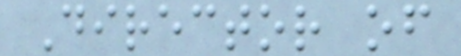Director of
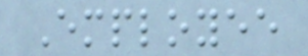Employee
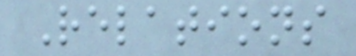Relations
